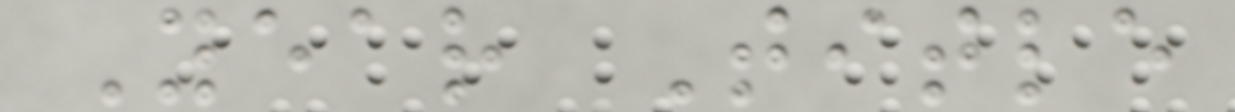Year Title
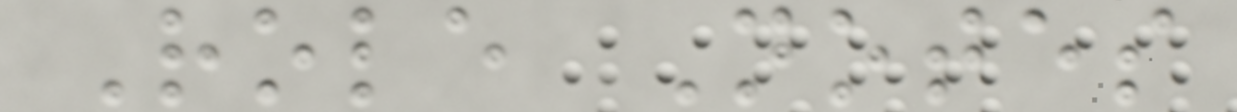Role Notes
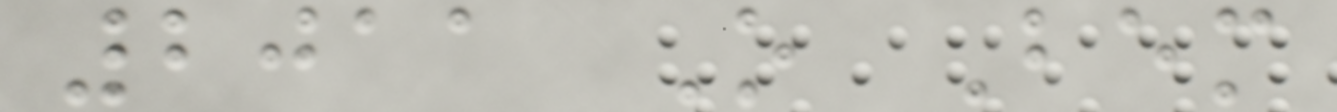2011 O Bem
